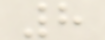8
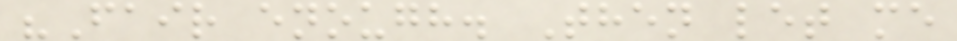"Fair enough. Then let me
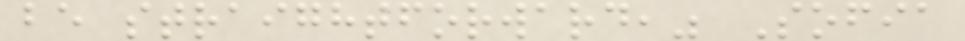be straightforward," Sofia
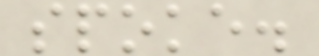spoke.
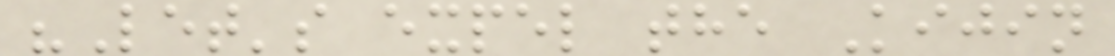"Let's expel the Kijin
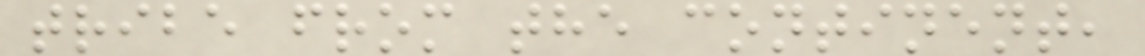tribe from the continent,
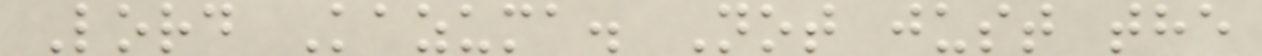Lord Kazuma. Not just the
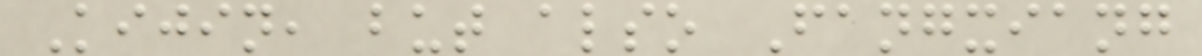Kijin, but also Fangxiang
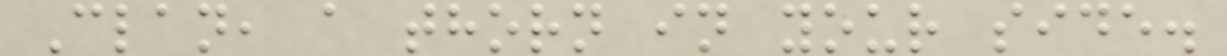Clan, a thorn in your side.
